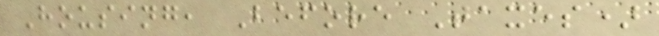Housing, Before Taxes)
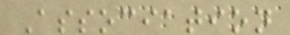Association
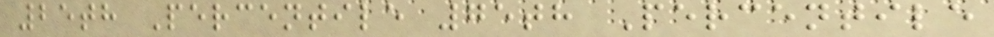25th Percentile 75th Percentile
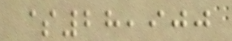$28,900
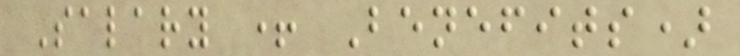Salary + Benefits)
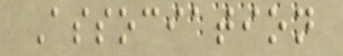Association
